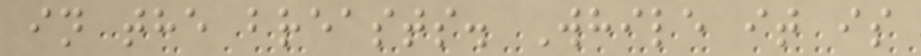in the breasts. While it is
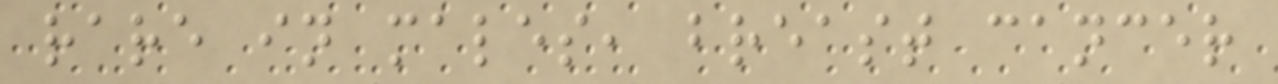rare in males, breast cancer
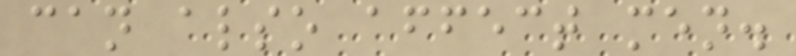can also affect men.
